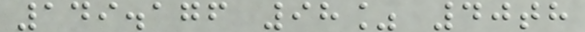149.176 98% 40th
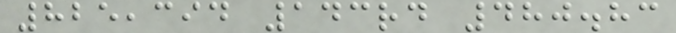825,394 143rd 480.83
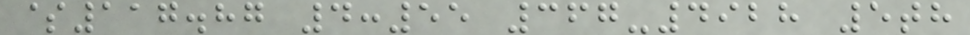$117.87 4:55 367-4928 5th
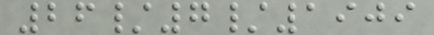26/7/1909
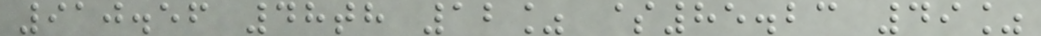910.56 48th 12% $85.23 49%
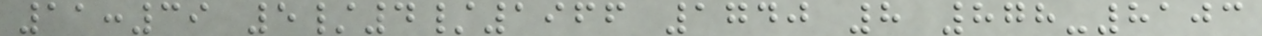11:39 5/4/1966 1740 8 878-8103
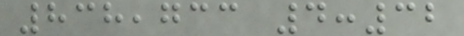838,733 4:32
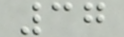37
